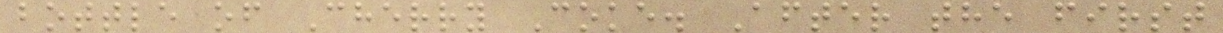bottle of Cherry Coke. After the first
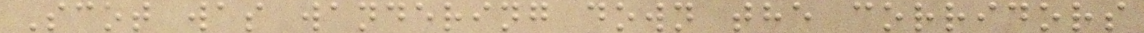Scot was wandering down the corridors
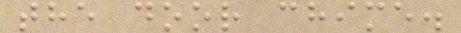the door chime.
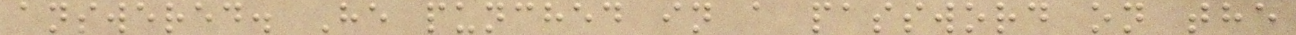answered. He punched in a password on the
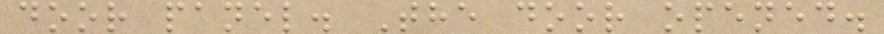door panel. The door opened.
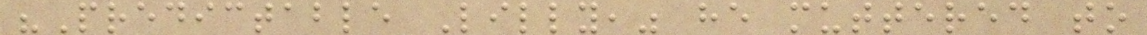"Predictable Lilly," he muttered to
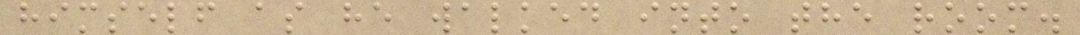himself as he walked into the room.
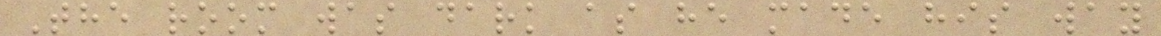The room was dark as he made his way
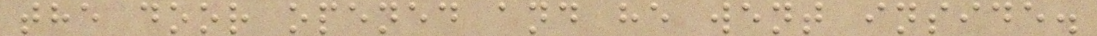the door opened and he went inside.
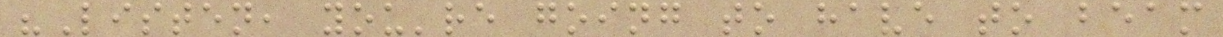"Listen, you're going to have to beam
